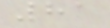81
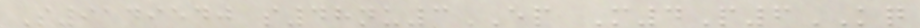S9149540 s48nu3EP M4P6KQ
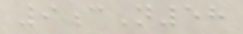9cN58
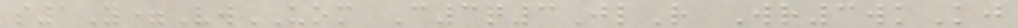s1Y=VwUOM C3q3JlR Wr3wkKj
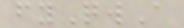fyQwA
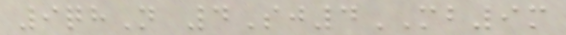9qhN 4Sj4MB9m
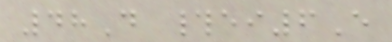48D #ei6E
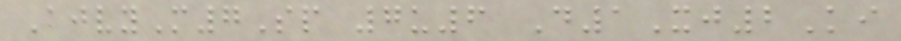AjvyM7Sp 7u6 D1Xj2Ki
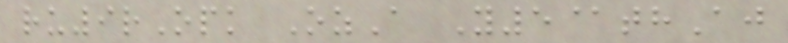ru9rOpk OzA Y5@thAj
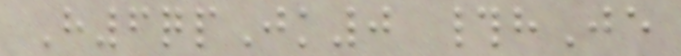H6qpJk0 #hJe
